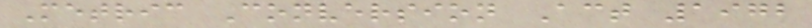Metric Conversion Act 1972
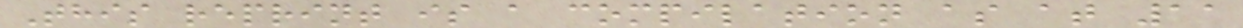This reprint is a compilation as at 11
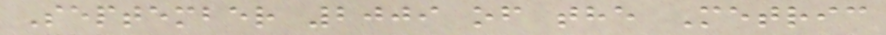September 2009 of the Metric
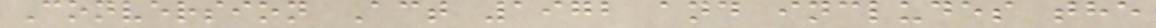Conversion Act 1972 and includes the
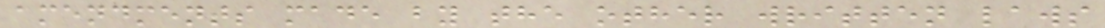amendments made by the other written laws
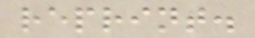reprint.
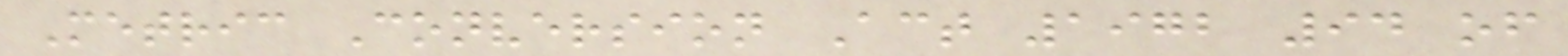Metric Conversion Act 1972 94 of
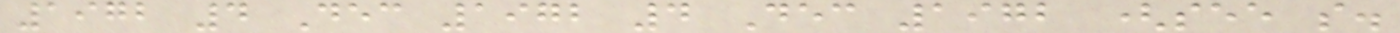1972 4 Dec 1972 4 Dec 1972 (see s.
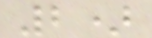2)
